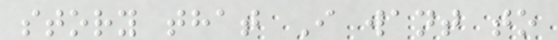story that I want to
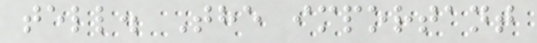tell. The important
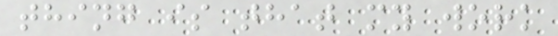thing is that my work
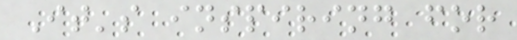It's inspiring for
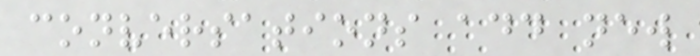conversations add new
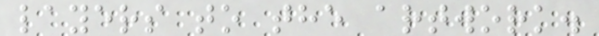layers to the artwork.
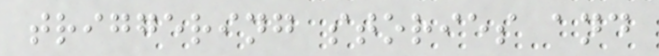triggering stories and
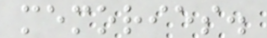memories.
